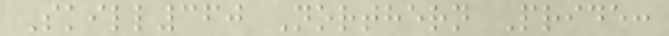Skill360 Northern Pride:
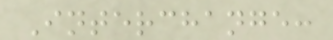Interchange:
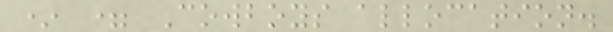* = Cowboys allocation.
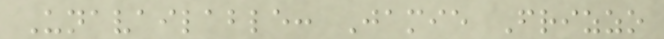Unavailable: Jamie Frizzo
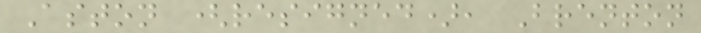Aston (resigned), Brenton
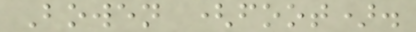Bowen (foot).
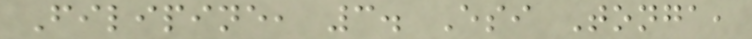Filipine, 3. Esi Tonga,
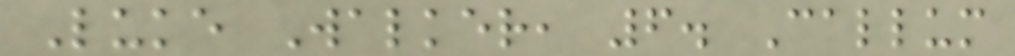Luke Walker, 6. Callum
